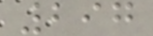297
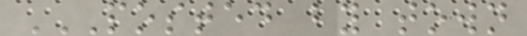POSTED BY TOWN
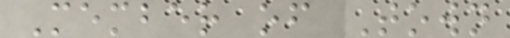Member of Town
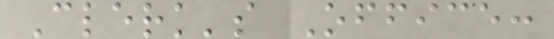Clerk's Office:
